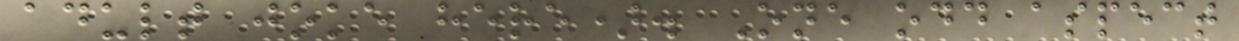adult joke here). One odd aspect
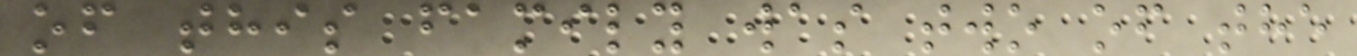of this family was two of the
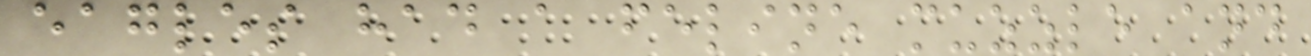eagles had a feline muzzle and
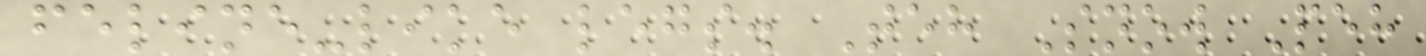feline-like legs. Teh Snow Peh
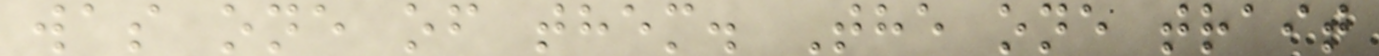was one of them. The one trait
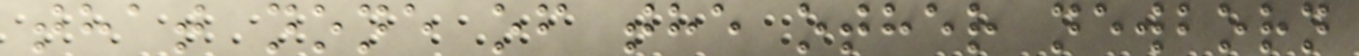that none of the other newborn
